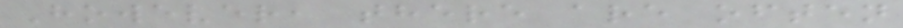However, there are often
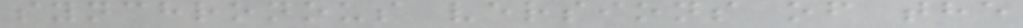synchronous versions of the
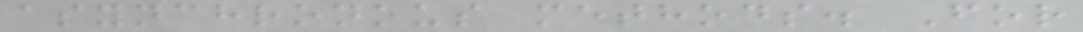asynchronous methods. For
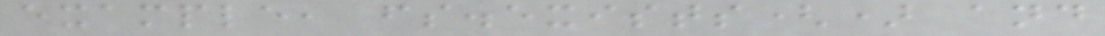example, fs.exists() and
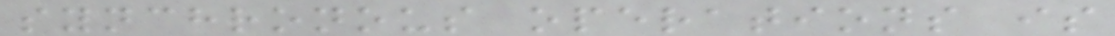synchronous operations is
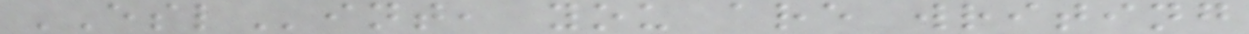ESLint, you are writing
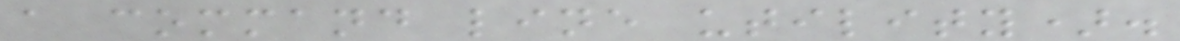a command line utility).
